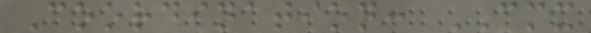Coordination: CMX
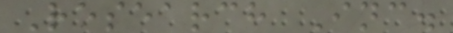Research Inc.
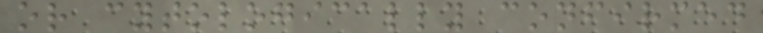or cytologically confirmed
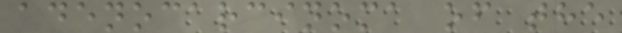adenocarcinoma of the
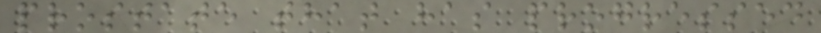prostate that has progressed
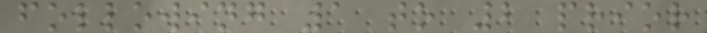following 1 to 2 prior
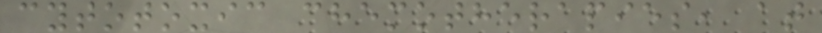cytotoxic chemotherapies, at
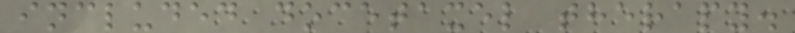included docetaxel therapy.
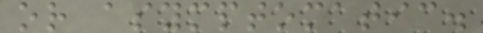or asymptomatic.
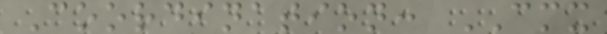Coordination: CMX
